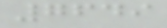7649
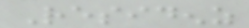Residenz
